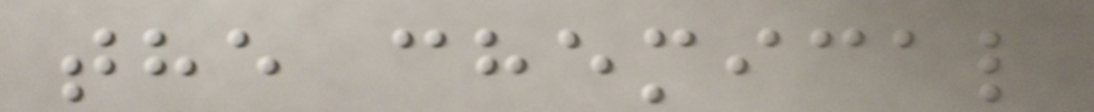the chemical
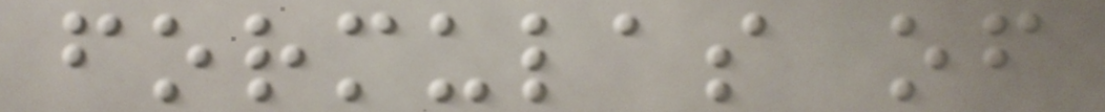formulas of
